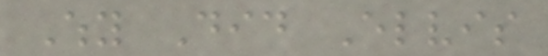Why Did Elvis
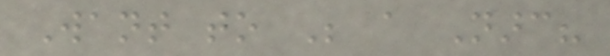Want to Be a Narc?
